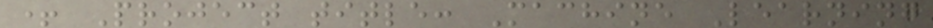+ Project title: Machine Learning
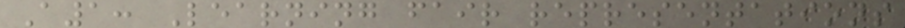A1: Learning fair representations
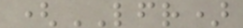(LFR)
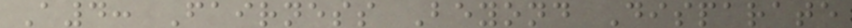A4: Fairness Beyond Disparate
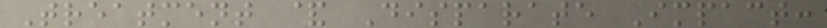Treatment & Disparate Impact:
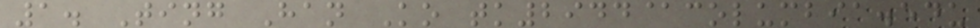1. Ting Han Ko tk2944@columbia.edu
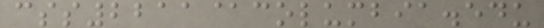css2211@columbia.edu
